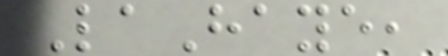LaHaye,
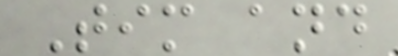Tim and
